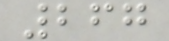267
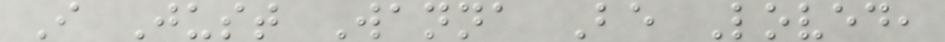I Just Wanna Be Loved,
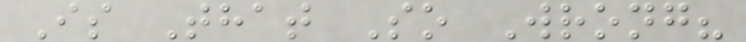Is That So Wrong?
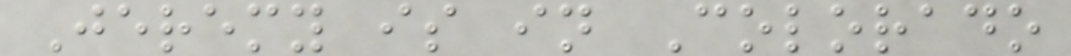Jeremy is in Colorado
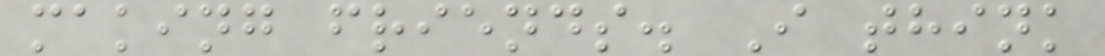making friends. I think
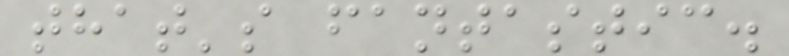that's fantastic.
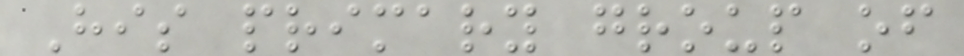His primary group of
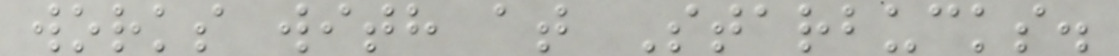works with at Starbucks.
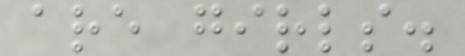are girls.
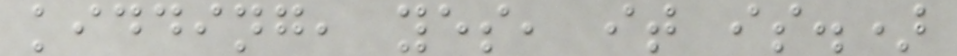kidding, yes, it is.)
